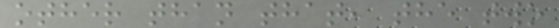other than that, the two
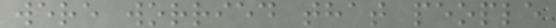were worried that people
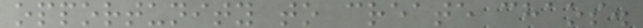opportunity to create chaos.
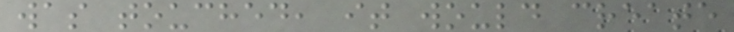was touched, it would create
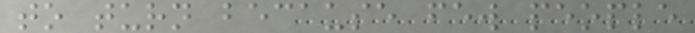to turn because few people
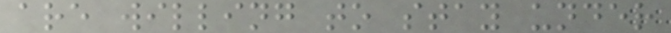are willing to stay under
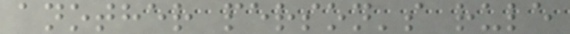another person's rule
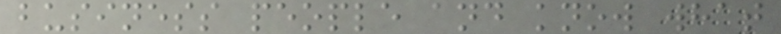business people and know what
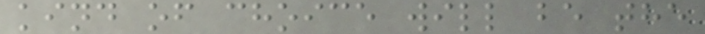kind of choice will be the
